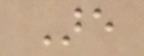Are
